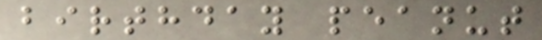birthday peanut
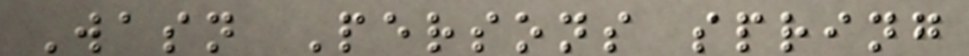Wasn Persons spring
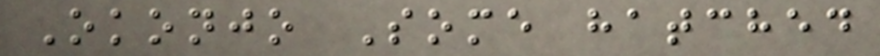Okonjo Some hatched
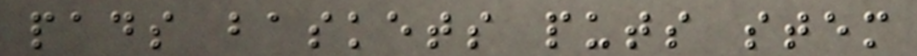pads baskets puts stem
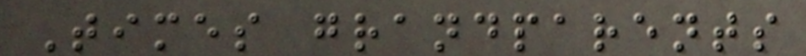Times grandparents
